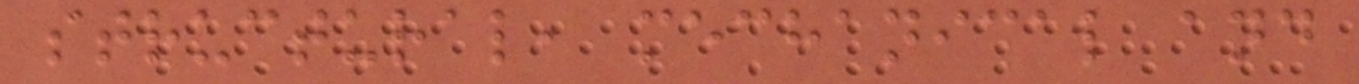structural, mechanical and
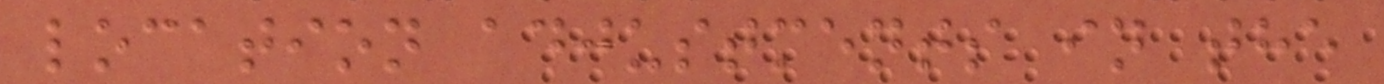location adjustments in the
